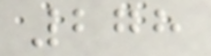278
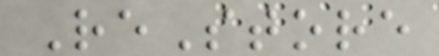ReStore
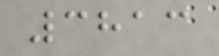3813
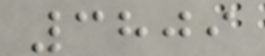3809
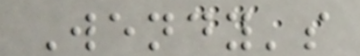Wendy's
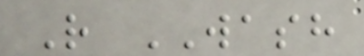R WASH
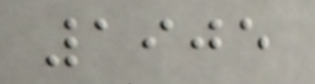1905
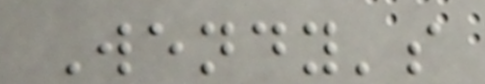Wendy's
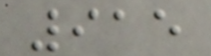915
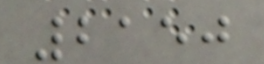2150
